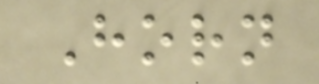Horn
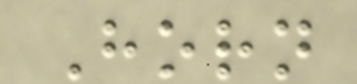Horn
